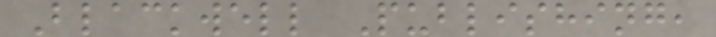Blackwell Publishing,
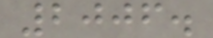2006.
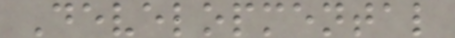Developmental
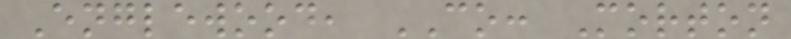Englewood, CO: Morton
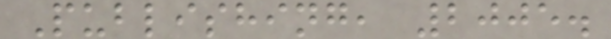Publishing, 2005.
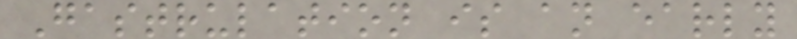Gastrulation is an early
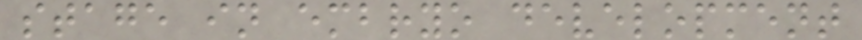stage in embryo development
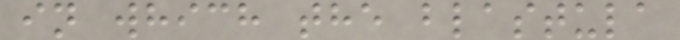in which the blastula
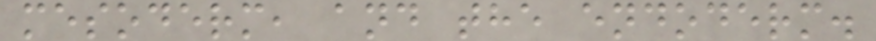mesoderm, and the endoderm.
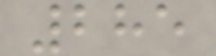285
